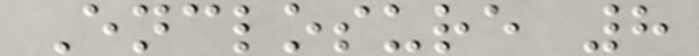Enclosure 8
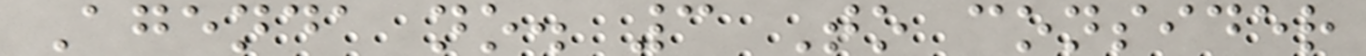Agenda no. 3 To consider
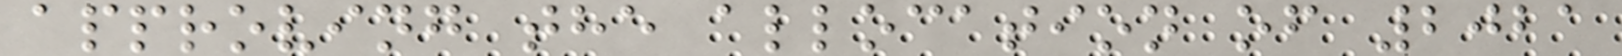approving the allocation of 2021
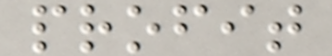profit
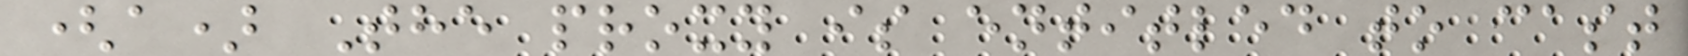(a) The proxy is entitled to cast
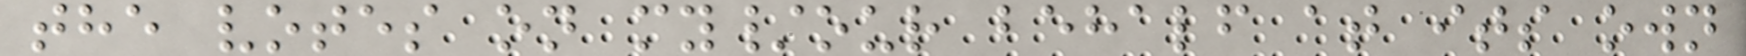the votes on my/our behalf at its own
